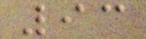93
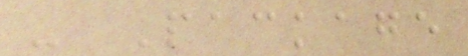- Package
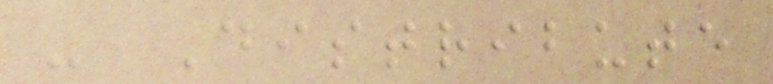- Distribute
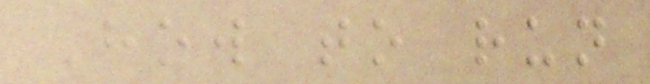How to run
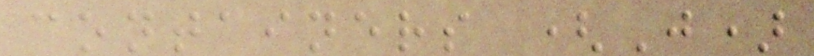containers (J)
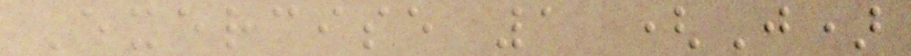Exercise 1 (J)
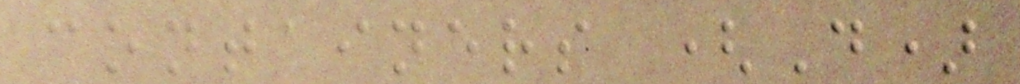containers (D)
